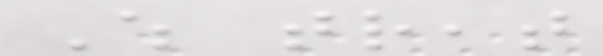Which treat
